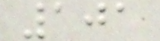101
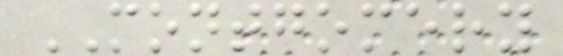MONTGOMERY
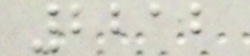2212
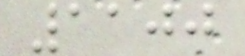1100
